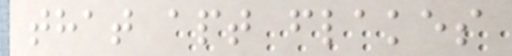that apt flakes
